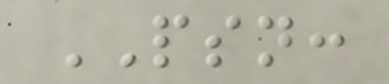PSN:
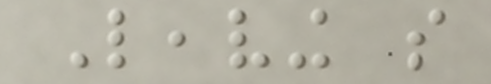Leaving so
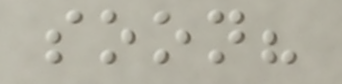soon?
